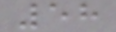58
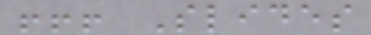!!! Slides
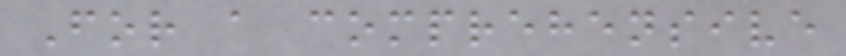For a comprehensive
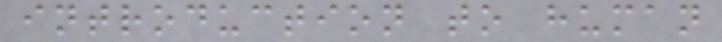introduction to human
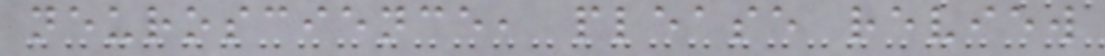neuroscience, please review
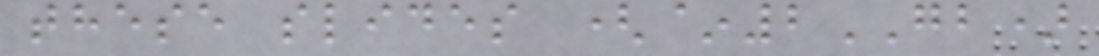these slides (~2GB)
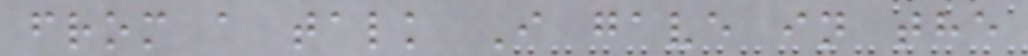from a talk I gave in the
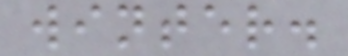winter.
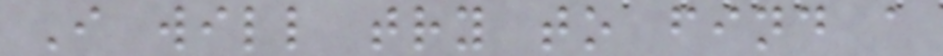I will try to find a
